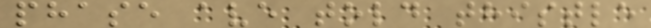phase ave told thistle
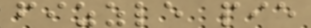fizzle pie
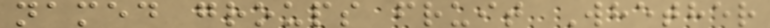named groups fruit Whether
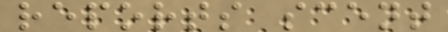reports scent
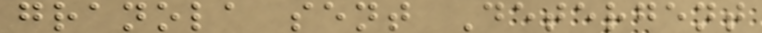granola sent Detergent
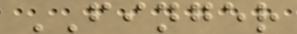FINGER
